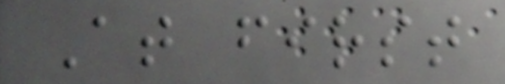At first
